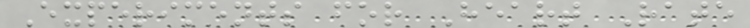Experiments for Heart Rate
